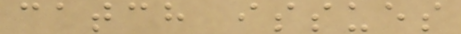catch issues
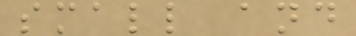small and
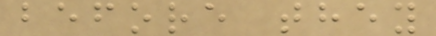before they
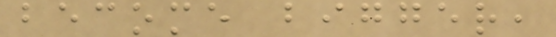become bigger,
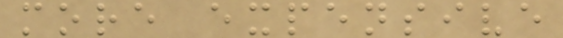more expensive
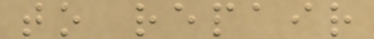to repair
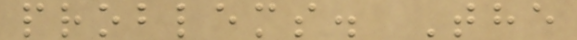problems. The
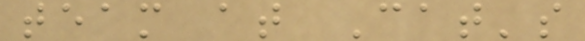team at Cat's
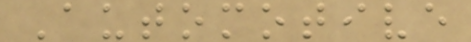Automotive
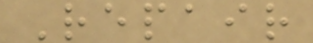Repair
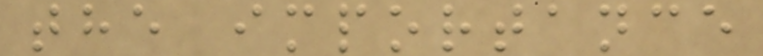the importance
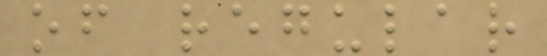of regular
